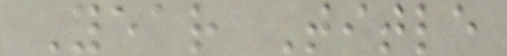Year Title
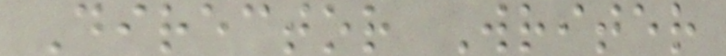Director Writer
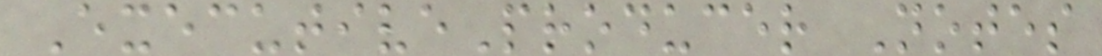ExecutiveProducer Notes
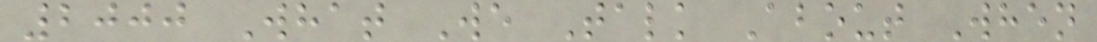2000 What We Talk About When
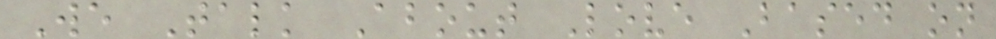We Talk About Love Based on
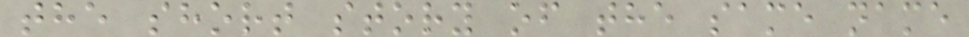the short story of the same name
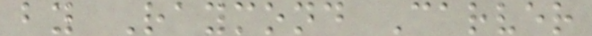by Raymond Carver
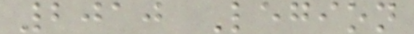2010 Legion
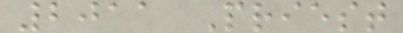2011 Priest
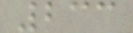233
